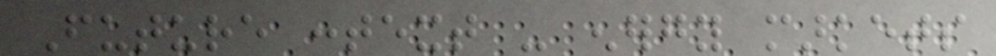Future context - energy markets
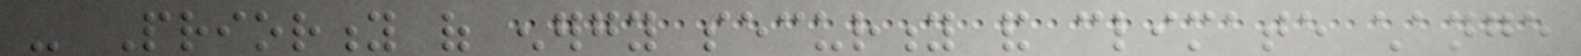- Priority of energy security and climate change
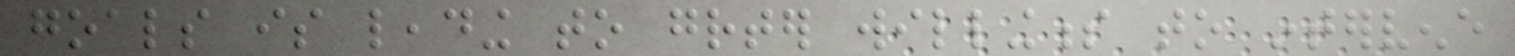goals is leading to greater willingness to intervene
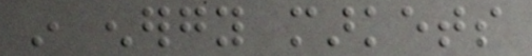in energy markets
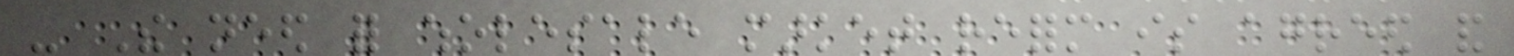- The need for wholesale market reform is agreed and
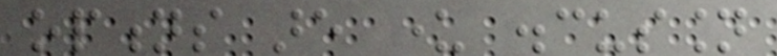options are under discussion
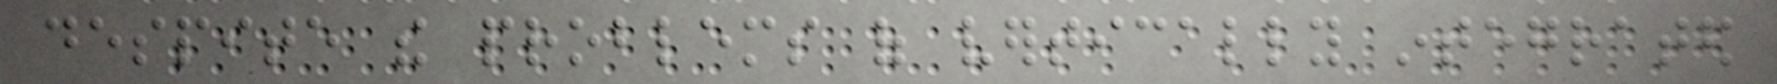despite the problems of vertically integrated
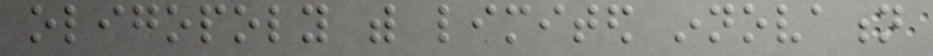oligopoly with limited innovation
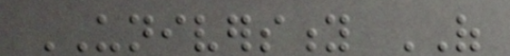UNIVERSITY OF
